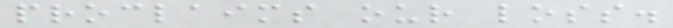proclaims our loss.
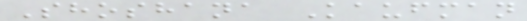Shoshana Kaufman
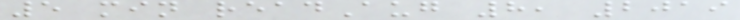5 min readAug 8, 2019
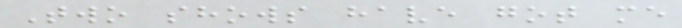Two shows have got me
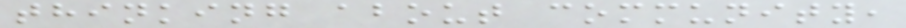thinking about community,
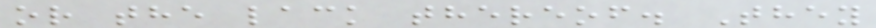or the lack thereof. They
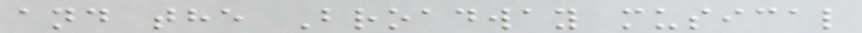and the Broadway musical
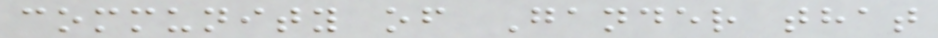community of Gander that
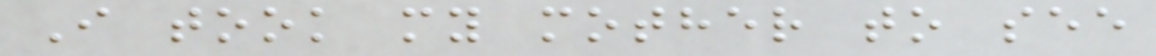I took my mother to see
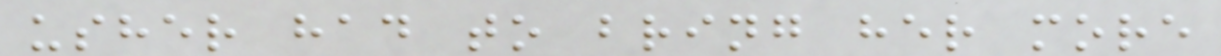usher had to bring her more
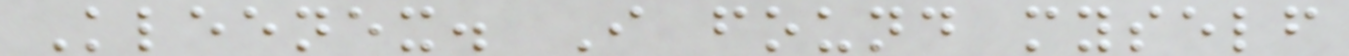Kleenex. I found myself
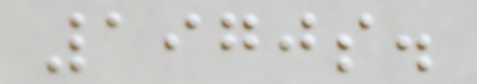1970s.
